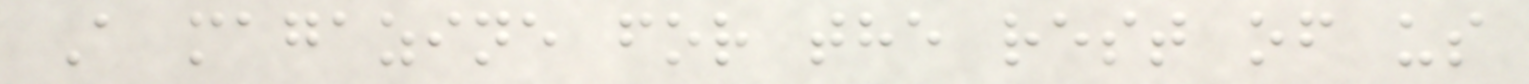A magazine for the rest of us
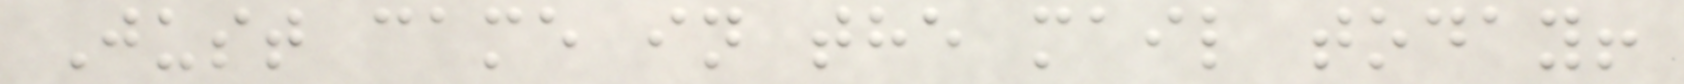Just came in the mail today!
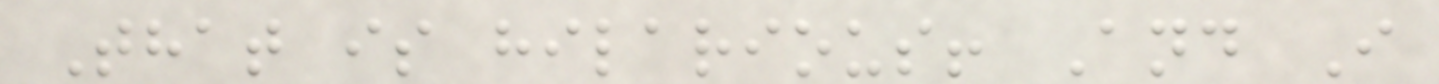That is hilarious! And I
